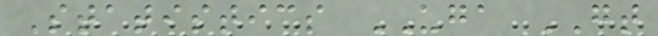Statistics UGA GT
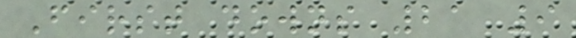First downs 21 9
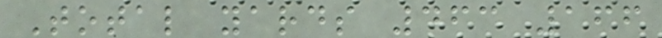Total yards 463 166
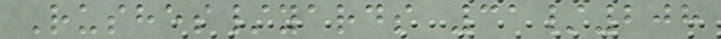Rushes/yards 31/208
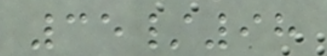35/98
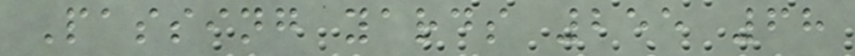Passing yards 255 68
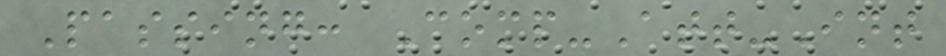Passing: Comp-Att-Int
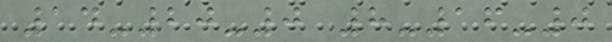14-20-0 8-16-0
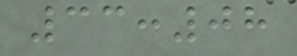33:08
